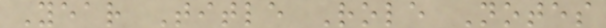Year Title Role Notes
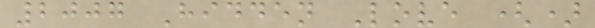2007 Hidden Love ()
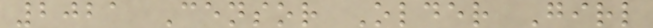2021 Censor Older Girl
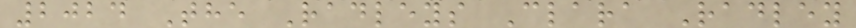2024 The Radleys Clara Radley
